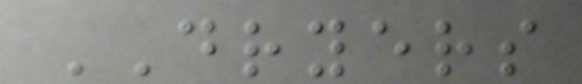DRYERS
